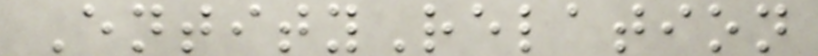EntityRelation
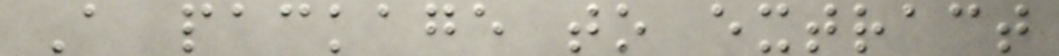A package to extract
